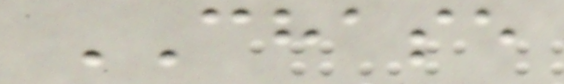CHASE
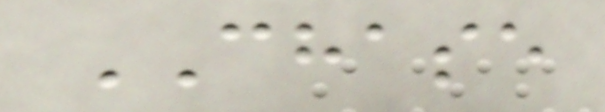CHASE
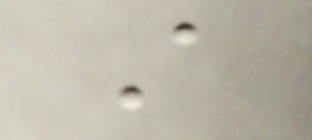A
